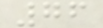76
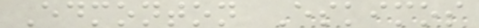Edmonton Eskimos
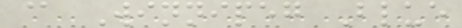@ Winnipeg Blue
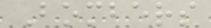Bombers
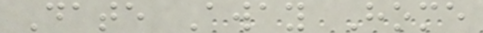Date Away Home
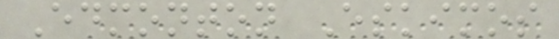Edmonton Eskimos
